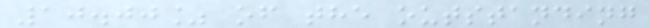10.00% of the outstanding
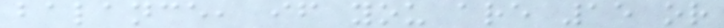balance, if you are 15 or
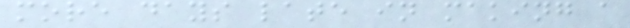more days late in making a
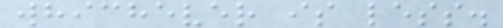whichever is less.
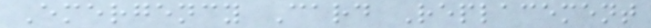Emergency Card Replacement
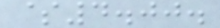$4.00.
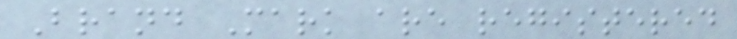Brand Mark are registered
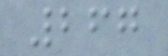267
